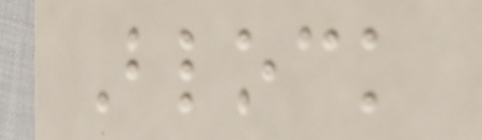Block
